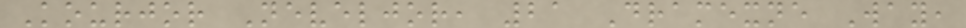Kourjor Neveljor, 21 Dramexne Way,
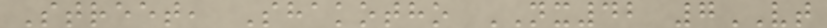Street, Shakotho NX42 7VT
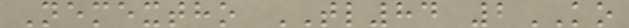Nemextho TL84 2KO
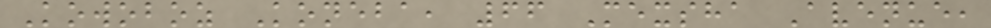Kowoboz Koneba, 66 Mexsha Avenue,
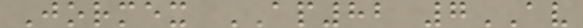Jormex AP82 7AV
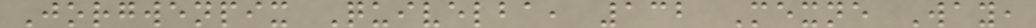Jorgwenpix Quivelba, 132 Mexne Way,
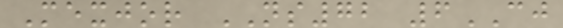Mexjor NS72 6CJ
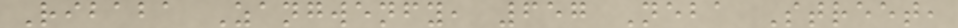Ribaba Zangwenfy, 657 Neba Street,
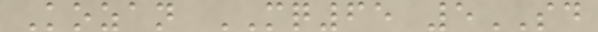Kozan MQ65 5SD
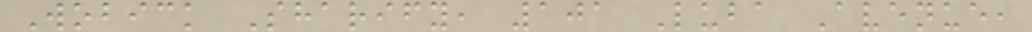Wobick Sharify, 101 Luba Avenue,
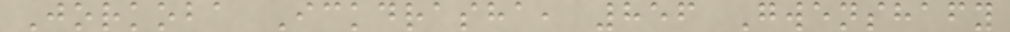Jorkoba Ickdrasha, 856 Gwenshafy
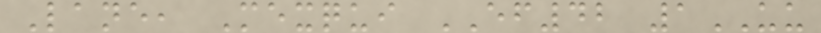Lane, Mexqui EF42 1UU
